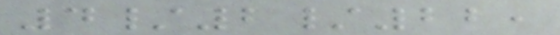4/2/22,
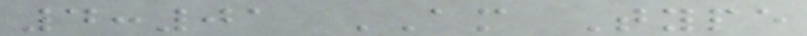4:01 AM Type
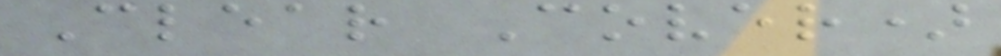Clear Cover)
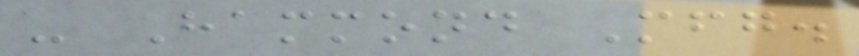- Hammond Mfg.
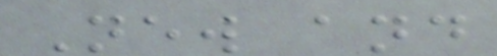New and
